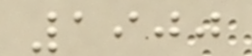1900
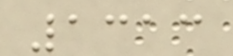1313
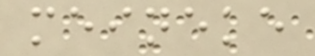meineke
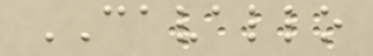CAVALLO
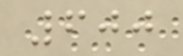600
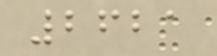2621
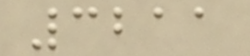3211
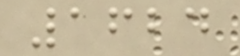1624
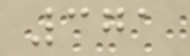371
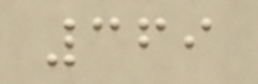369
